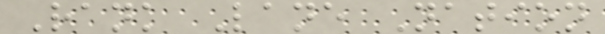Rank Lane Nation
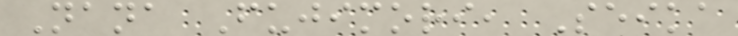Nana Fujimori, Seika
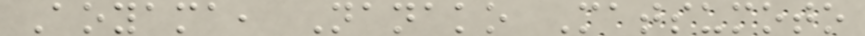Aoyama, Nanako Matsumoto
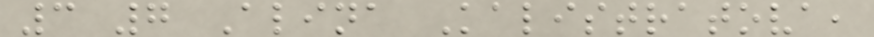3 7 Alina Kalistratova,
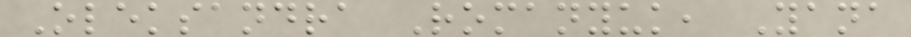Oleksandra Romanyuk, Yana
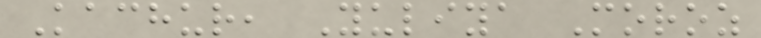Kachur, Yuliya Moroz
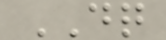DQ
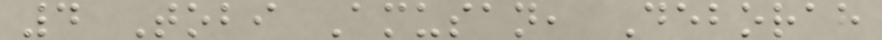4 Tobi Amusan, Deborah
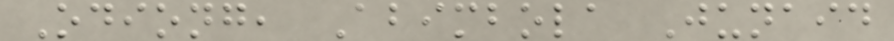Odiong, Abimbola Junaid
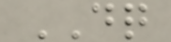DQ
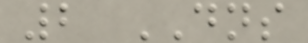2 DNS
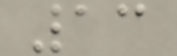13
